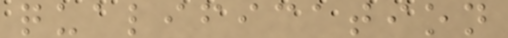qualification
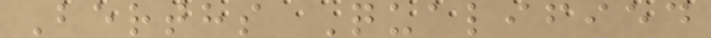Berths Qualified
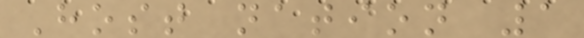Host nation 1
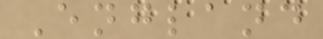England
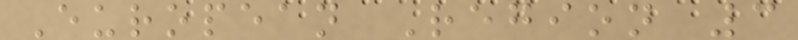European Region 3
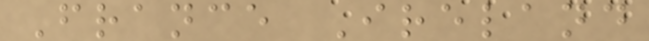France Ireland
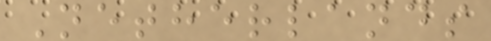Netherlands
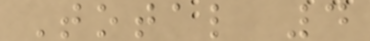Total 4
